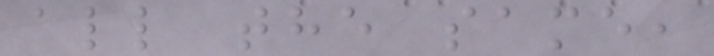all the same,
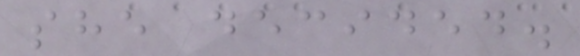she decided.
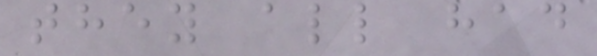they all had
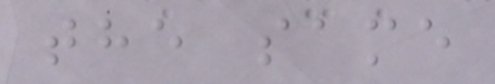the same
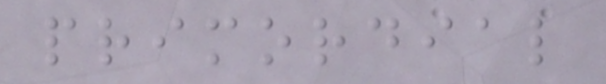primordial
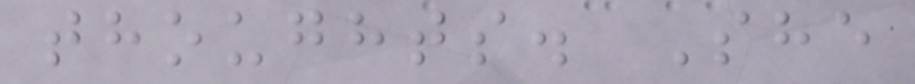thoughts. She
